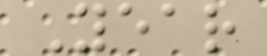Year
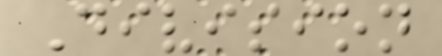Division
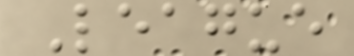League
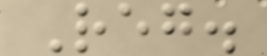Reg.
